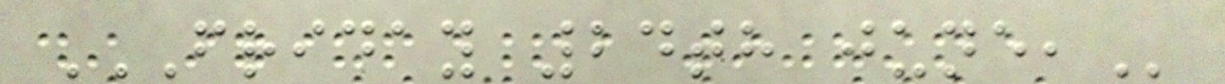FRIDAY 24TH JUNE,
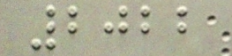2022
